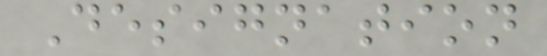Designation
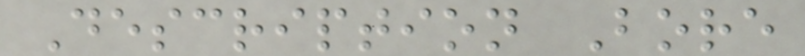Description Bore
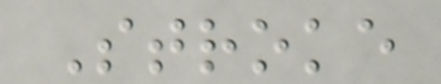Stroke
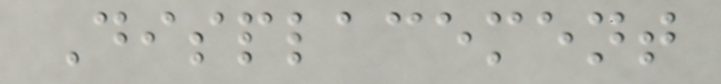Displacement
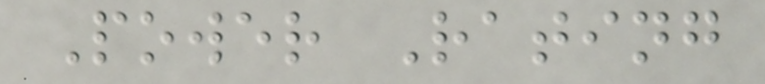Power Rating
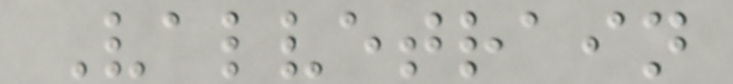Valvetrain
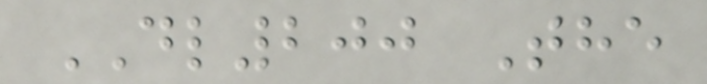DL200 The
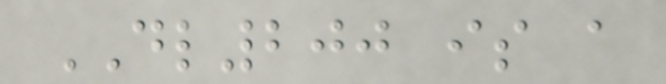DL200 is a
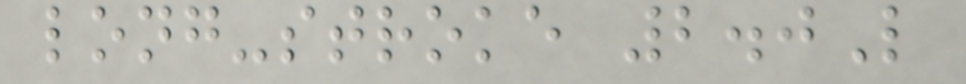long-stroke 2.0L
